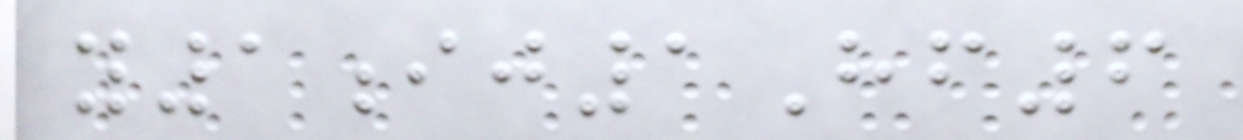y1ij1Hf6
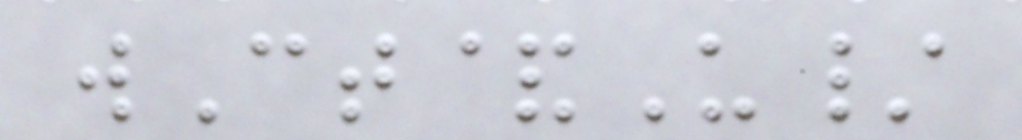wCt&U/
